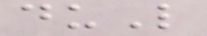duL
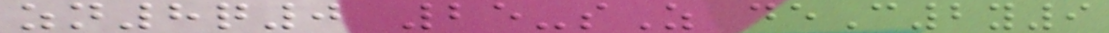zn8q0 25-sZ deC2y9
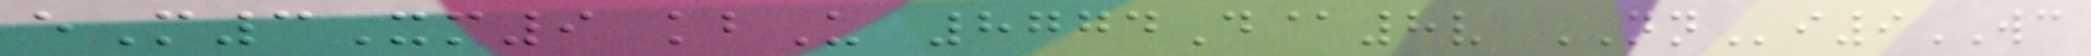eM3Xm9 kbU 8774D@8v NNi9WC
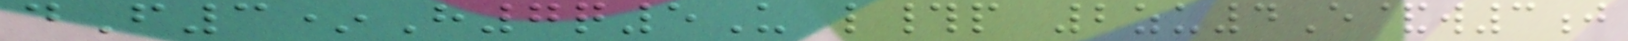dF3*H7q5U l#p 2zu4E&w3j
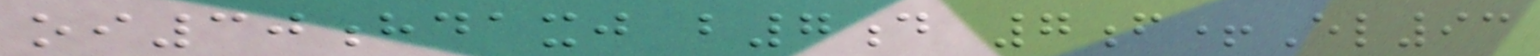oi30hdaxj b7d 7f+El93
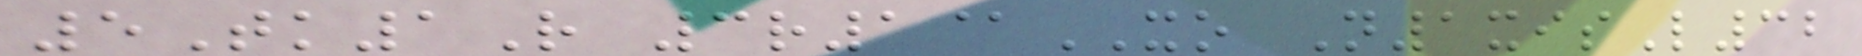5Tk1R 3r1@XO N1xisL32
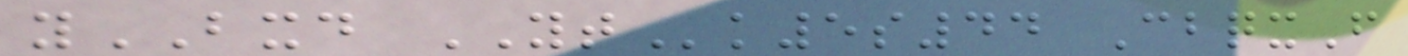yBXD YTk5s44 CbqxF
